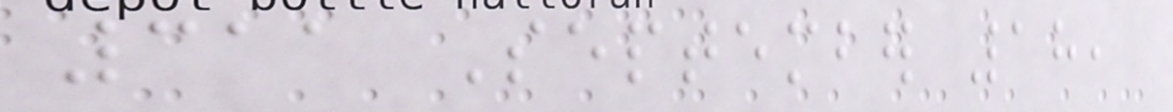311 September 18,
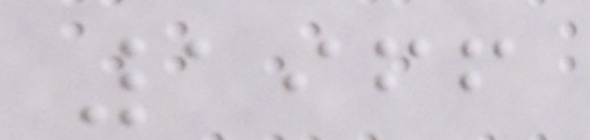1966
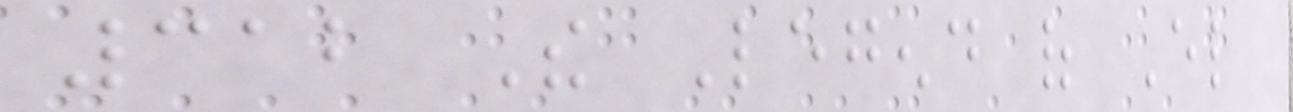312 The Legend of El
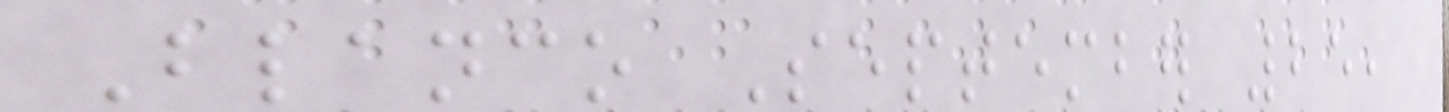Blanco September 25,
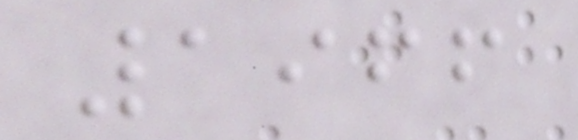1966
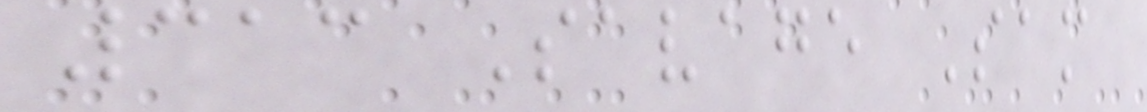313 Savage Sam
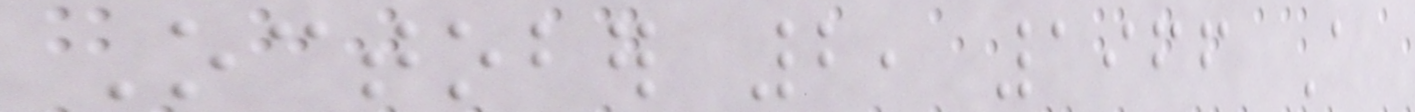October 2, 1966 A
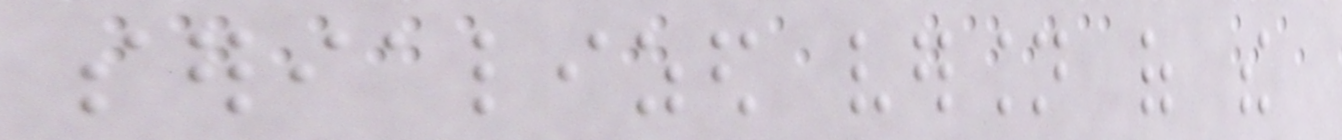serialized version of the
